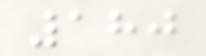180
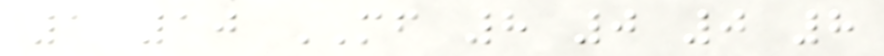1 10 MF 8 0 0 8
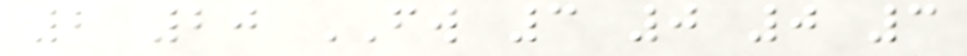2 20 FW 3 0 0 3
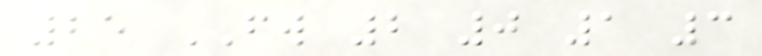25 FW 2 0 1 3
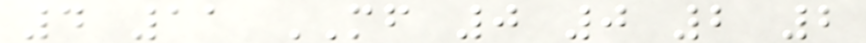4 11 MF 0 0 2 2
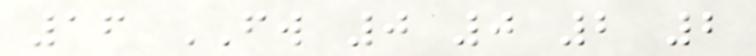16 FW 0 0 2 2
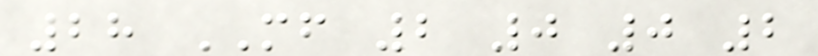28 MF 2 0 0 2
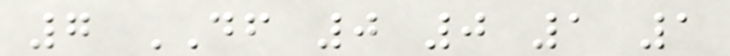7 DF 0 0 1 1
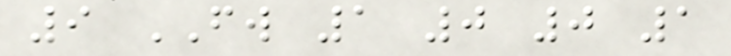9 FW 1 0 0 1
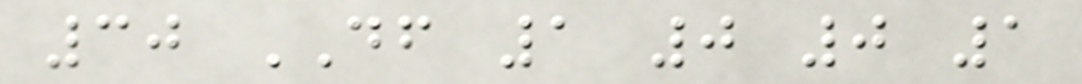30 DF 1 0 0 1
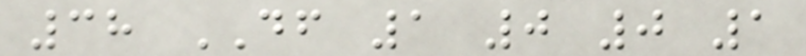38 DF 1 0 0 1
